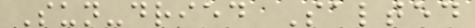Sun-dried Salted
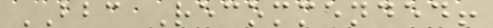BBC Recommended!
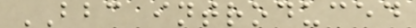BBC introduced
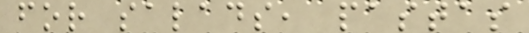for salads, pastas
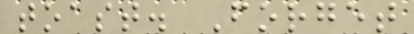toast. Forget
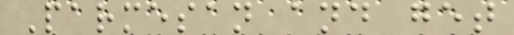Parmesan and get
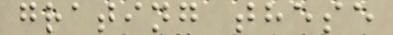grating these
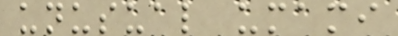unusual umami
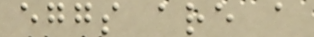eggs are a
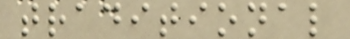traditional
